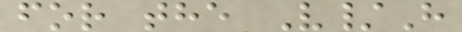for the V/H
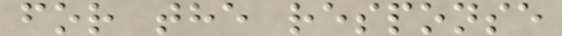for the response
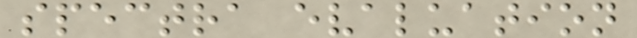spectra evaluation
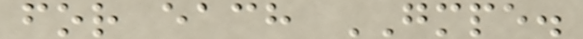for each GMPE.
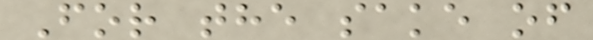For the sake of
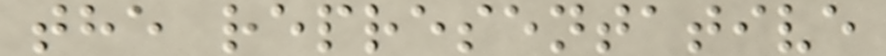the representative
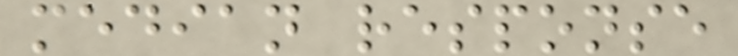median response
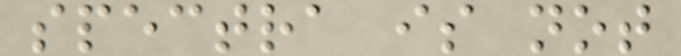spectra is not
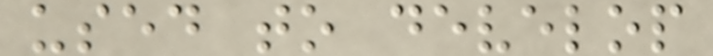used to develop
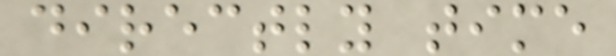directly time
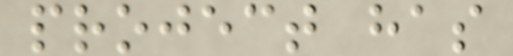project has
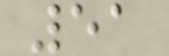51
